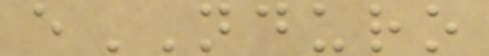eNDURO
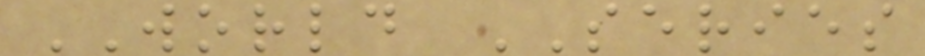WORLD SERIES
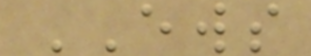EWS
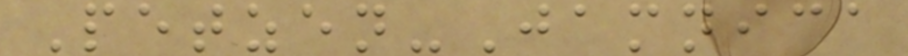Petzen-Jamnica
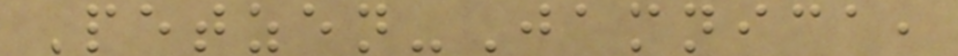Petzen-Jamnica,
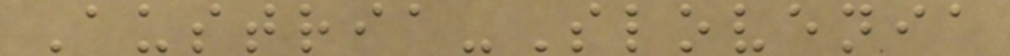Austria-Slovenia
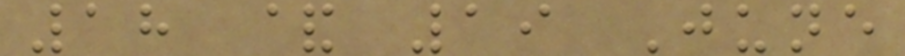18 & 19 June
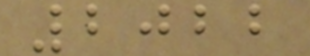2022
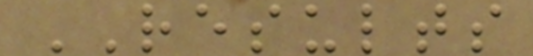RESULTS
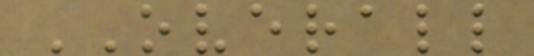OVERALL
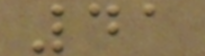41
